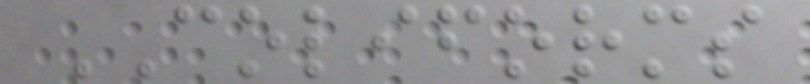COLIFORMS
